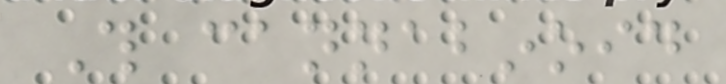This cannabinoid
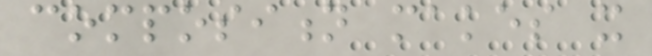composition makes it
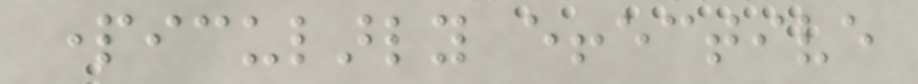particularly effective
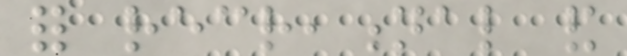for recreational and
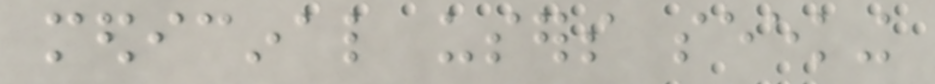medicinal users seeking
